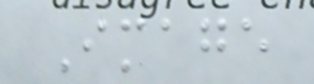Image
